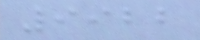9922
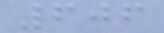606
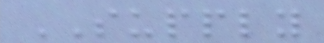SUPPLY
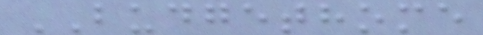BUDGETHOME
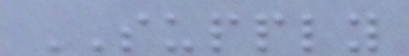SUPPLY
